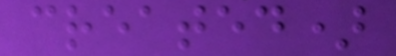created)
